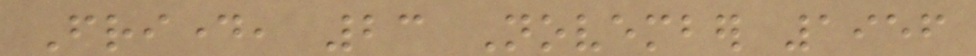Friday, 23 November 1956
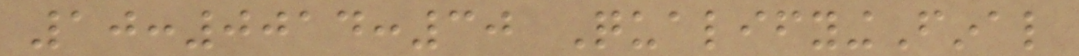10:0014:30 QualifyingFinal
